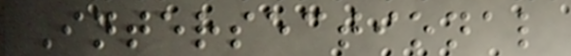Intersectional
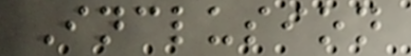Inclusion
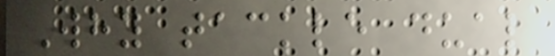Why tackle dual
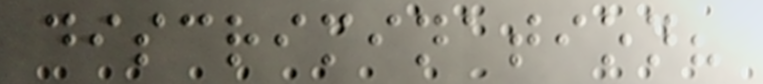discrimination?
